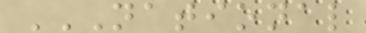NATIONAL
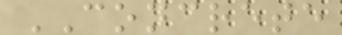CONCRETE
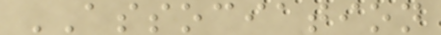ASSOCIATION
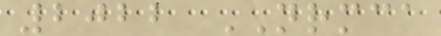2022 NRMCA
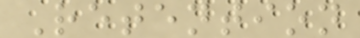Retention
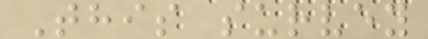This survey
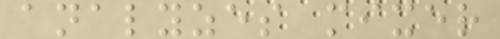analyzes mixer
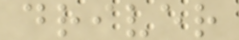driver
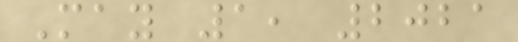May 1, 2021
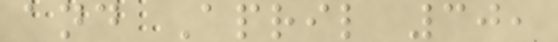and April 30,
